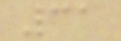31
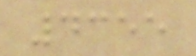4355
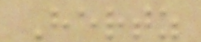Hertz
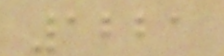1221
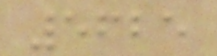5625
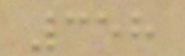358
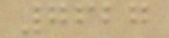7627
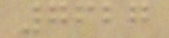7627
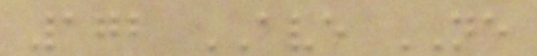172 AVE NE
